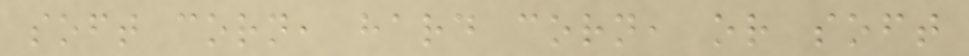soft corn, hard corn, or soft
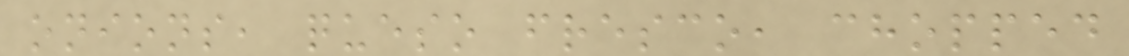onions, queso fresco, chopped
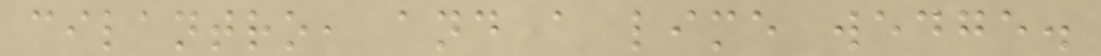cilantro, and a lime wedge.
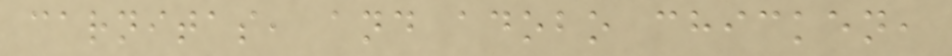carnitas, and adobo chicken,
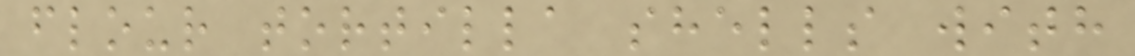flour tortilla shells with
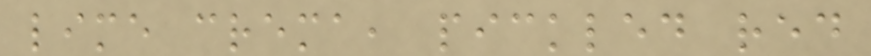lime crema, pickled red
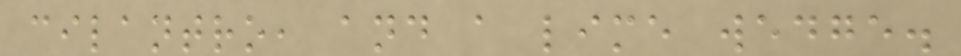cilantro, and a lime wedge.
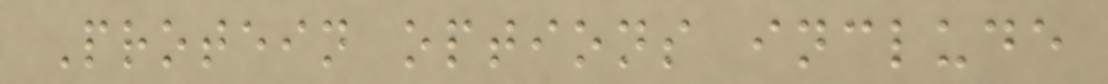Protein options include
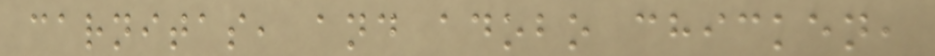carnitas, and adobo chicken,
